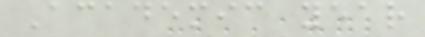Academic year
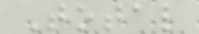Total
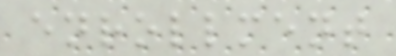enrollment
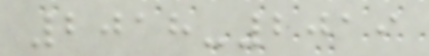2018-2019
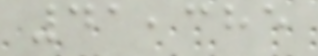41,385
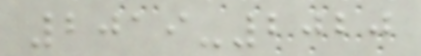2019-2020
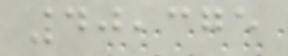40,375
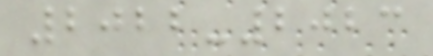2022-2023
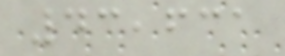43,631
